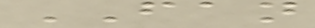FAN
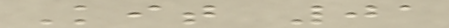Kit 01
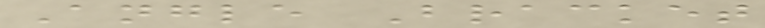Angle Bracket
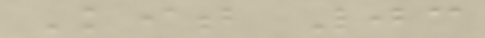Kit 03
